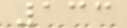133
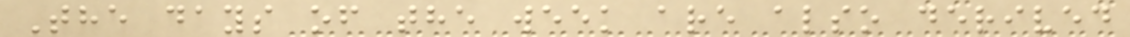The days of the week are also derived
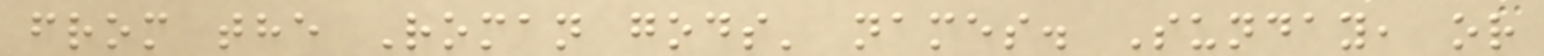from the Roman gods' names. Sunday, or
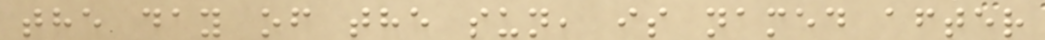the day of the sun, is named after
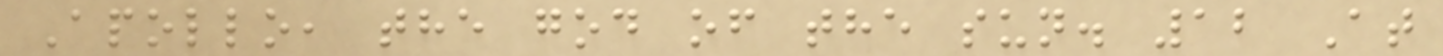Apollo, the god of the sun. 12 At
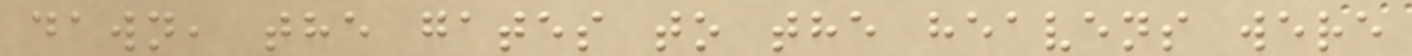dawn, the gates to the heavens were
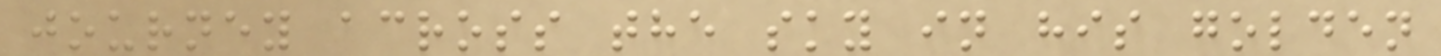journey across the sky in his golden
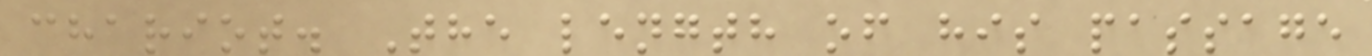chariot. The length of his passage
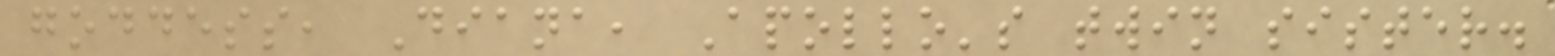goddess, Diana, Apollo's twin sister.
